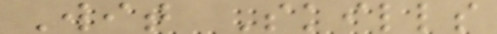Wit Skills
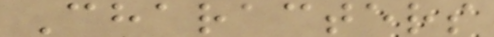Characters
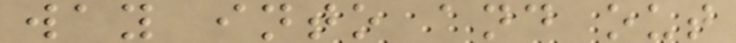way into and out
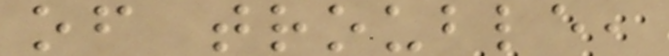of trouble,
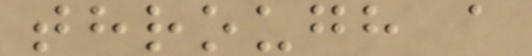through a
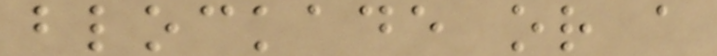blockade or a
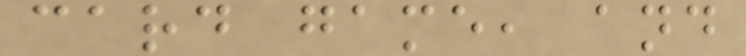card game, and
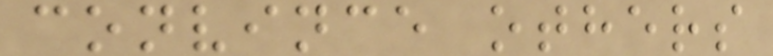convince others
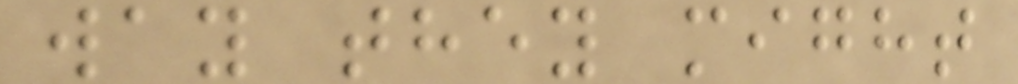way they might
